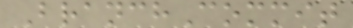BranchCommit
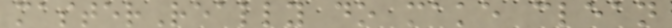masterReally do make clean
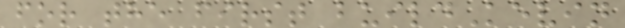for the first buildKevin
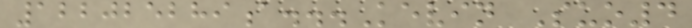122025289a...Kevin Suo4
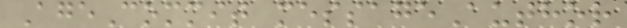AgeCommit messageAuthor
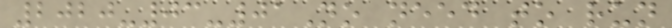2020-03-01No need to run
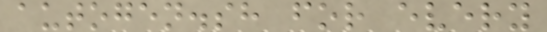autogen.sh for every
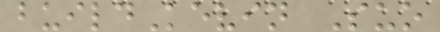buildKevin Suo
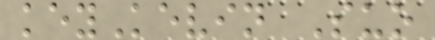keyKevin Suo
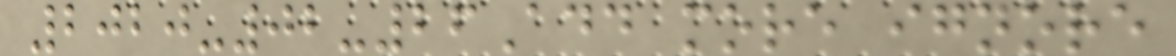2020-02-26Add more ignore
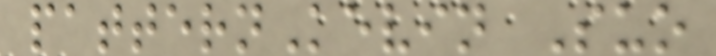patternKevin Suo
